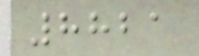8821
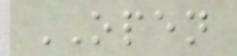OPEN
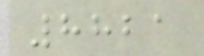8821
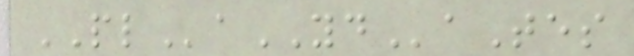PLaYDaTes
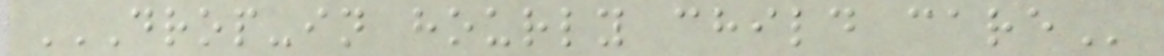DROP-IN HOURLY CHILD CARE
